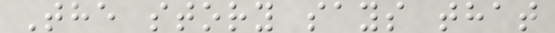The story says that
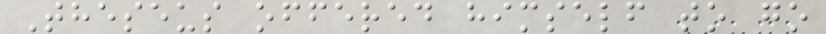Theseus offered himself to go
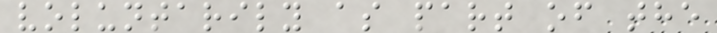voluntarily as part of the
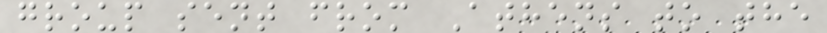group sent from Athens to the
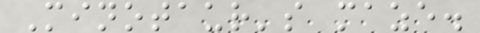Minotaur's maze.
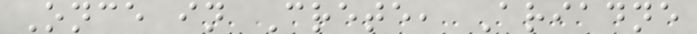Once in Crete, Ariadne
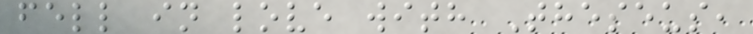fell in love with Theseus,
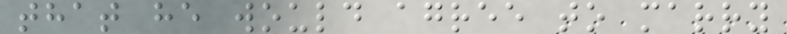that he would agree to marry
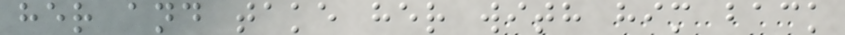her and take her with him back
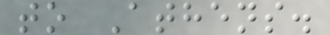to Athens.
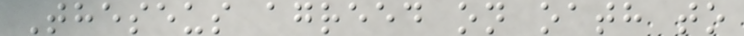Theseus agreed on oath to
